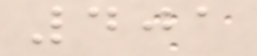401
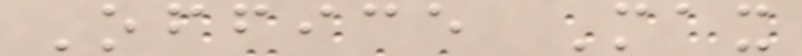Office Max
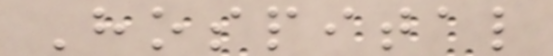Hospital
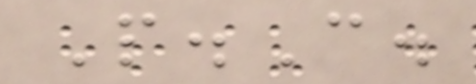P.C.
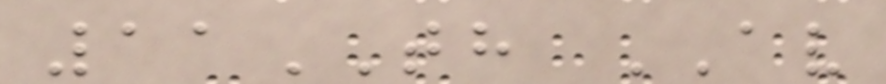11TH AV
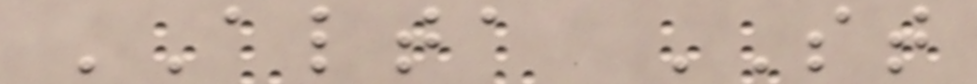ALTA ST
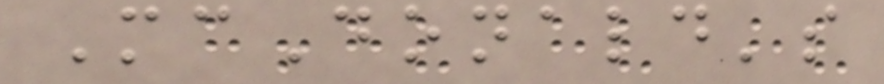McDonald's
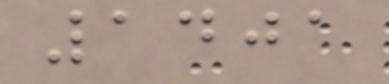1401
